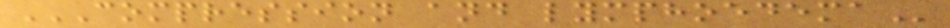COMPRESSION AND LYMPHOEDEMA
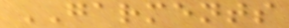GARMENTS
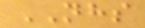NHS
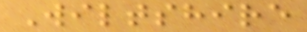Wiltshire
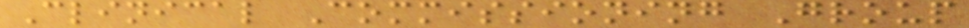Clinical Commissioning Group
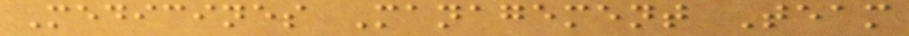Medicines Management Team
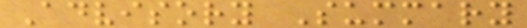Advisory Summary
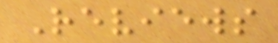Reviews
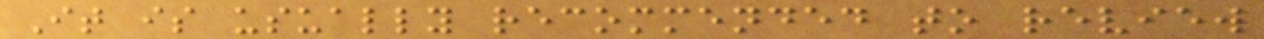It is usually recommended to review
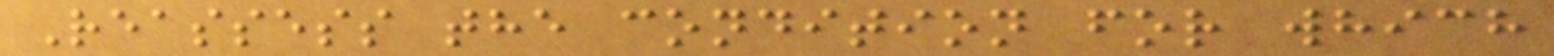Reassess the condition for which
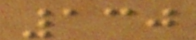130
